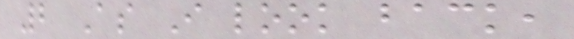2 As I look back,
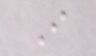I
